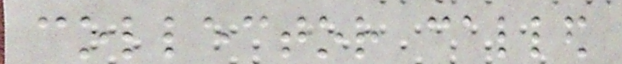collector called
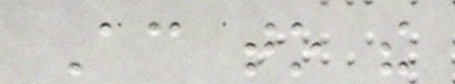According to the
